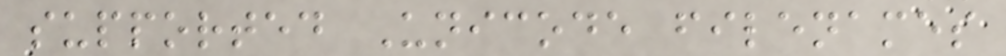supported Unicode filenames
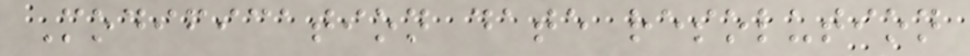Modification date resolution
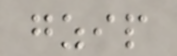gzip
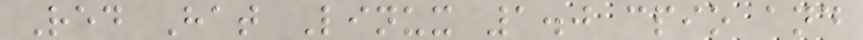Red Hat Linux 1.0 cpio and
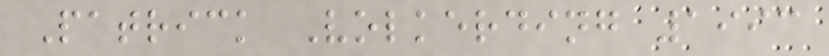Patrick Volkerding 1993
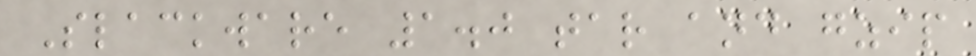Slackware 1.0 tar and gzip
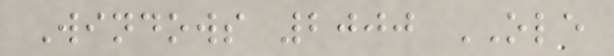Windows 2000 OLE
